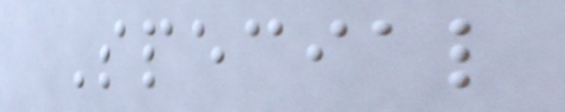Special
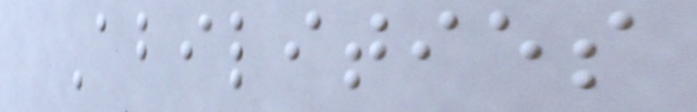Abilities
